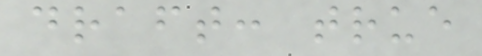draft: true
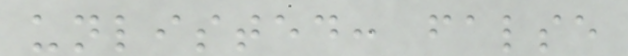unlisted: false
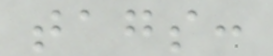tags:
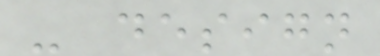- design
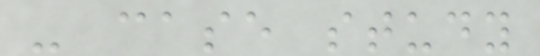- case study
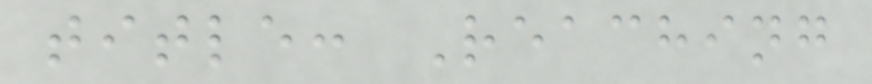title: Reaching
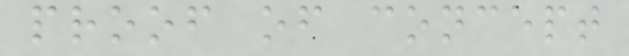proof of concept
